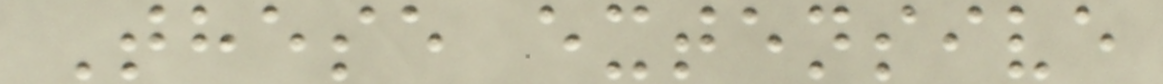These extensive
